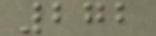272
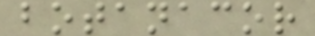botanacor
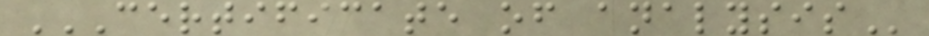CERTIFICATE OF ANALYSIS
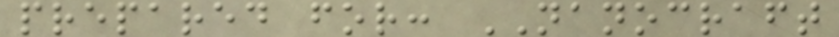prepared for: NANOCRAFT
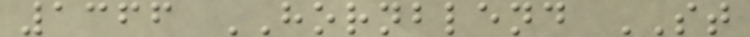1366 HORNBLEND ST
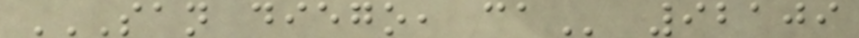SAN DIEGO, CA 92109
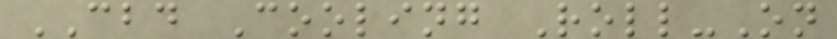CBD Cooling Roll-On
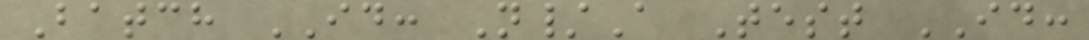Batch ID: N/A Test ID:
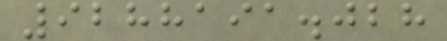9288191.028
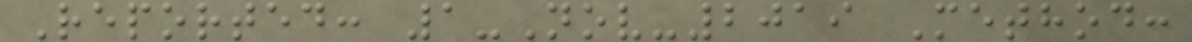Reported: 1-Nov-2019 Method:
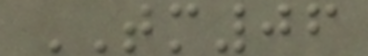TM06
